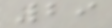29
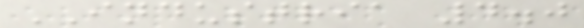INDUSTRIA 4.0
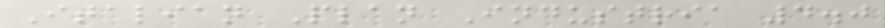Italian Plan Industria 4.0
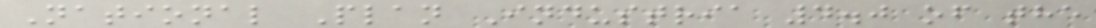National Plan Industria 4.0 of the
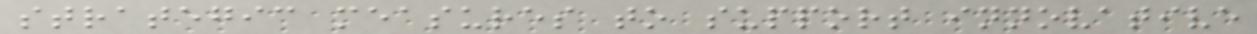strategic measures to support innovative
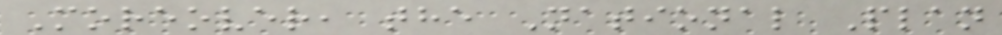Moreover, the National Plan
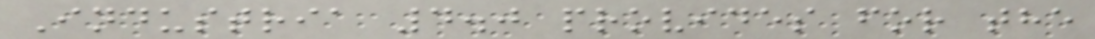Industria 4.0 provides for the
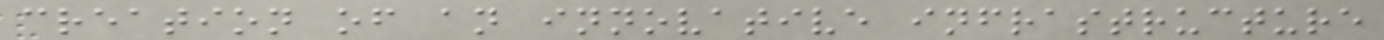creation of an innovative infrastructure
